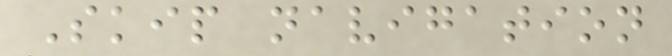Skip navigation
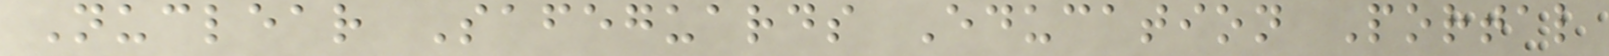Nuclear Safeguards Education Portal
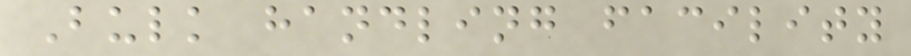Bulk handling facility
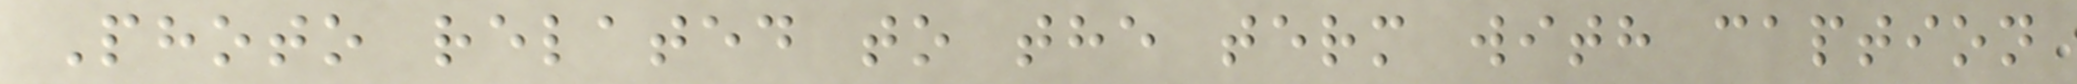Photo related to the term with caption
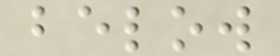below
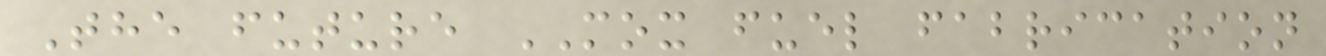The future MOX fuel fabrication
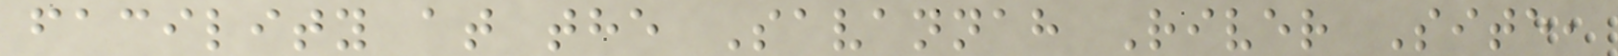facility at the Savannah River Site,
